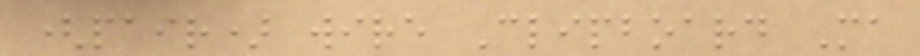(pair) wire Clipboard Ma
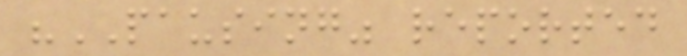"PAUSING" reported
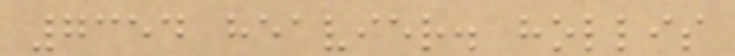7354 heavier. hollis
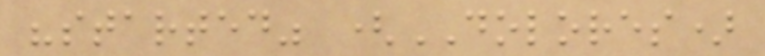"started" (DOLORES)
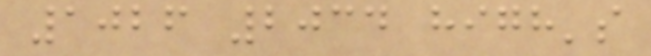1026 2034 high's
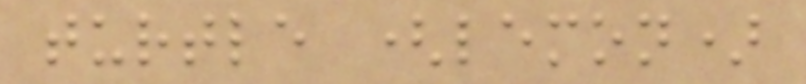turtle (lemon)
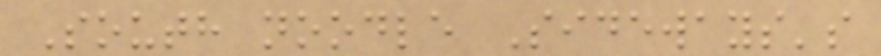South noodle Sideways's
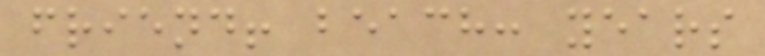friend! beach: years
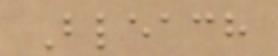Bleach
